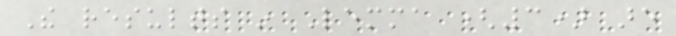The results in Lemma (3) are
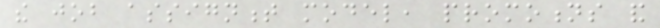the job assignment model, promotions and
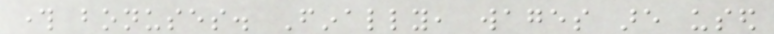through bonuses. Finally, wages are used
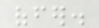offer.
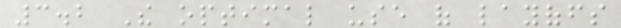3.2 The optimal use of layoffs
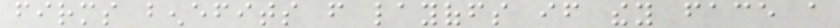firms benefits from layoffs if they face a
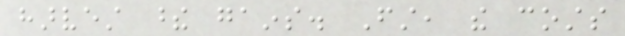harvest these gains. First, the costs
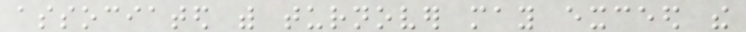associated with turnover may exceed the
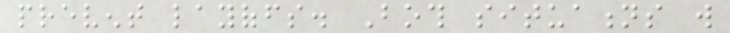prevent layoffs. Both situations will
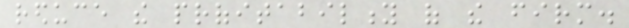reduce the profitability of the firm.
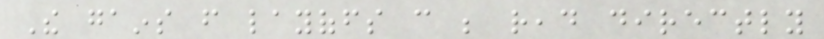The gains from layoffs can be read directly
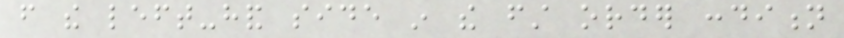from the left-hand side in the first order condition
